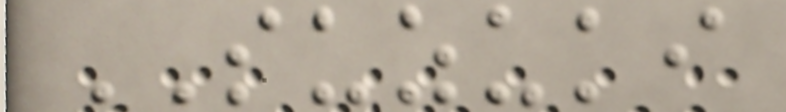SUZUKI
